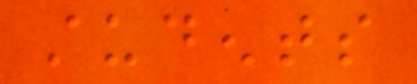students
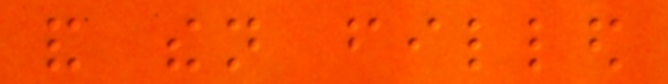and then filled
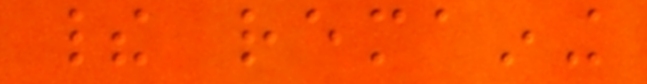their remaining
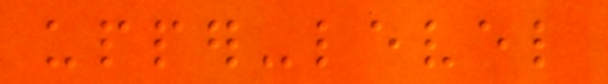upper-level
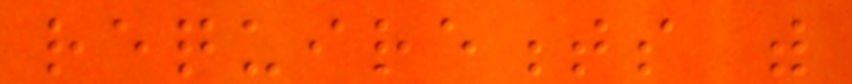requirements with
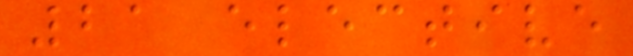21 elective
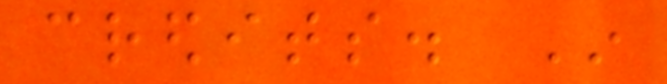credits. In
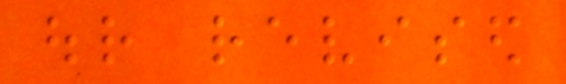our revised
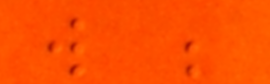will be
